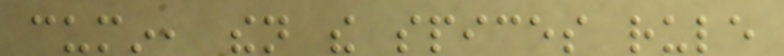cumin, then the spices rule
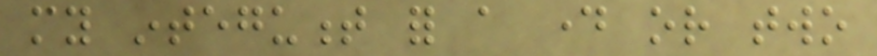my integument for a day or two
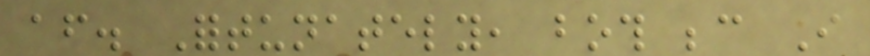after. Fortunately, both because I
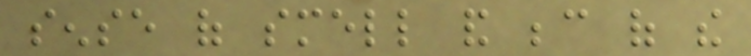sense of smell and because of the
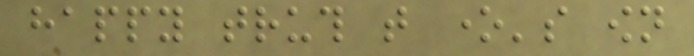happy truth that one's own
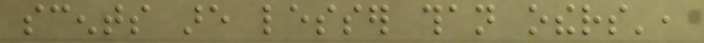scents are lesser than others',
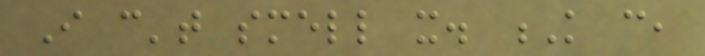I can't smell it. K can,
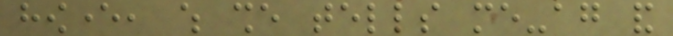however, which she tells me-again and
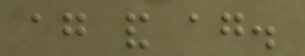again and again.
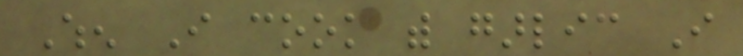When I cook with garlic I
